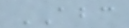ABC
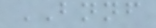BNNF
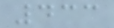433
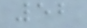52
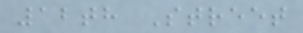12th Street
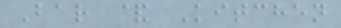Bar & Kitchen
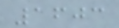1603
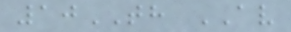10TH AV
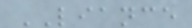LIANCE
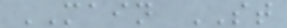MAIN ST
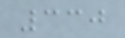330
